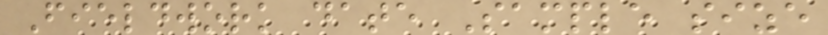Fieldwork date Sample size
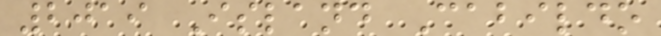2019 Island Cabildo
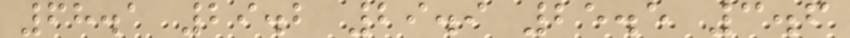68.1 29.2 29.9 25.5 3.6
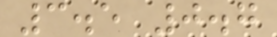3.5 0.7
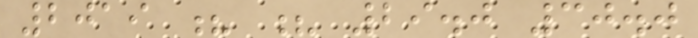2019 ? ? 29.0 30.0
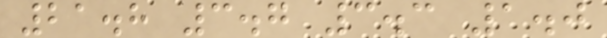21.8 3.7 3.3 1.0
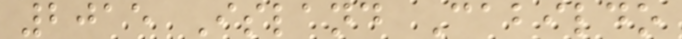2015 Island Cabildo
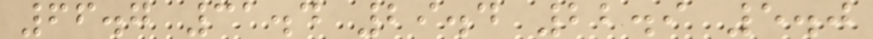66.7 31.4 29.4 22.9 5.0
